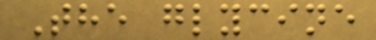The glycine
